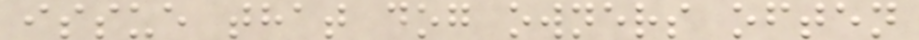issue that dog owners often
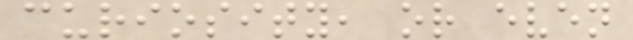curiosity, or even
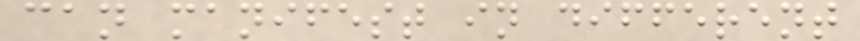can manifest in different
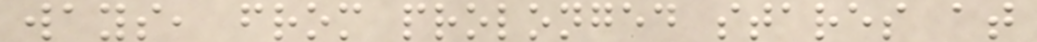ways, from prolonged stares at
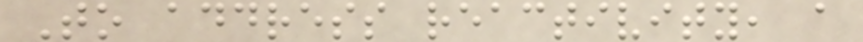To address reactivity, a
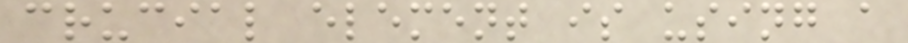crucial element is using a
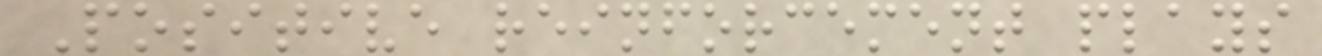Positive reinforcement plays
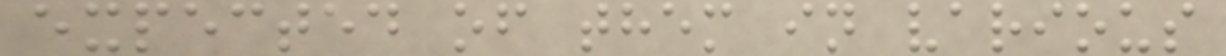expected of them in various
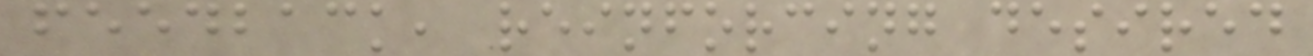feedback, reinforcing desired
